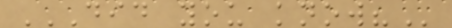DID YOU KNOW?
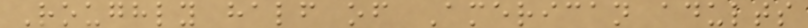Roughly half of American adults
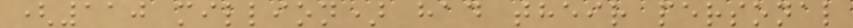(110 million) had their personal
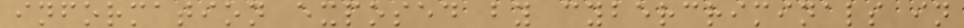information exposed by cybercriminals in
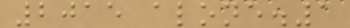2015 alone.1
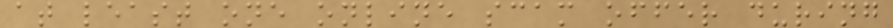at least one online scam offer during
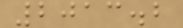2013.2
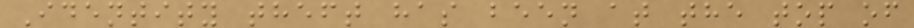Identity theft has been at the top of
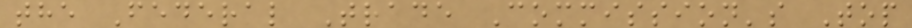the Federal Trade Commission's Top
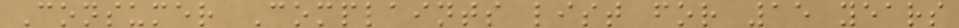Consumer Complaints list for 15 years
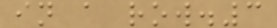in a row.3
